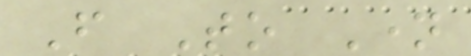From To Name
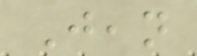Jean
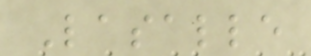Lasalle
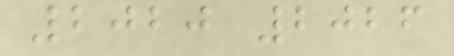2020 2026
